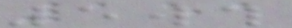151
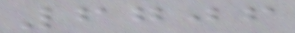6706
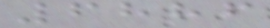6886
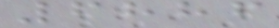6886
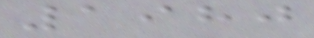1980
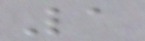1
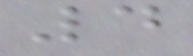4
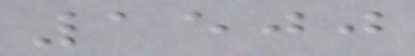1500
